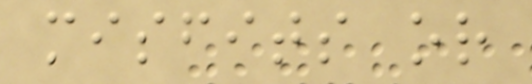misfits or
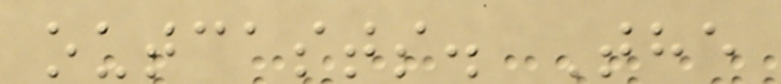outcasts. The
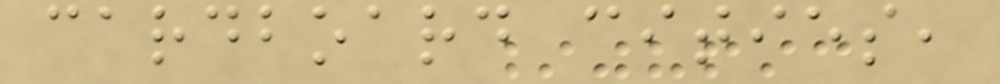cardboard cities,
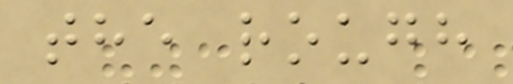the rough
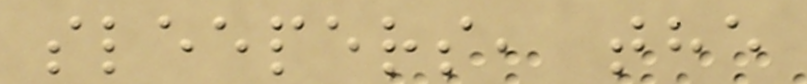sleepers, the
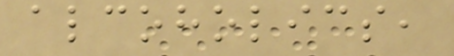alcoholics,
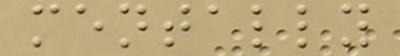mentally
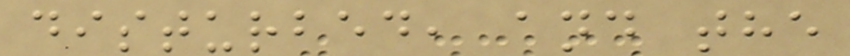disturbed, and the
